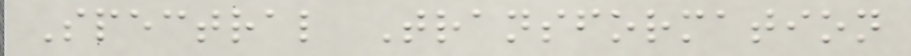Spectral Transformation
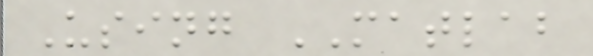Using MATLAB
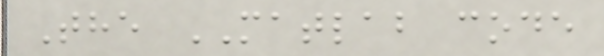The MATLAB code
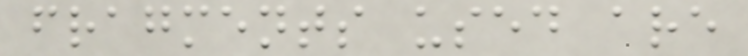fragments used are
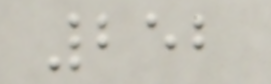252
